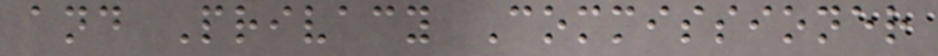and Privacy Commissioner
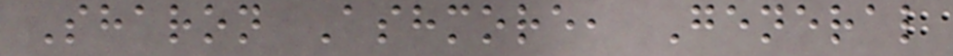Sharon Ashmore, General
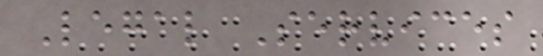Legal Services
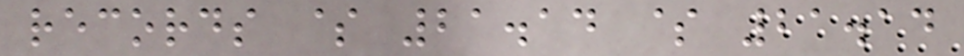records $ 21.14 $ 21.14
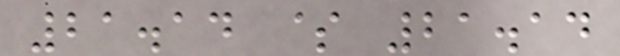21.14 $ 21.14
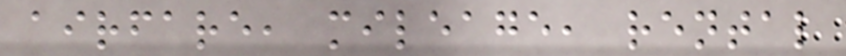airfare, mileage, rental
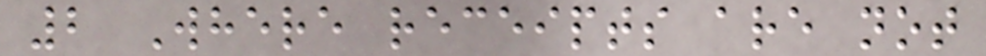2 Where receipts are not
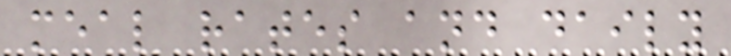meal rates and daily
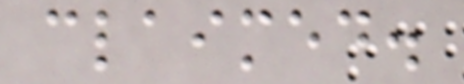claimed.
